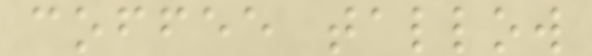coffee tallow
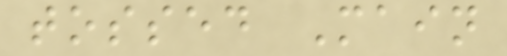tossed Main
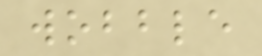wobble
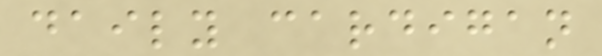daily cardigan
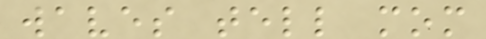waves tell mom
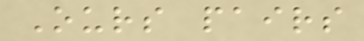Ours pairs
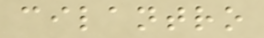cilantro
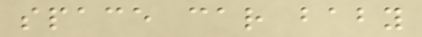space car baby
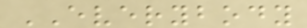EVERYBODY
